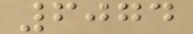6074
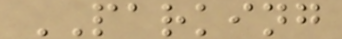PARKING
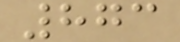873
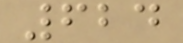624
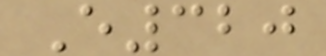E320
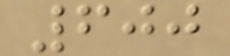600
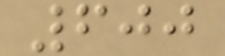600
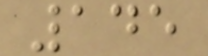145
